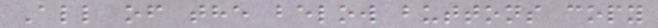All of the below buttons copy
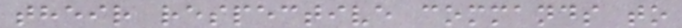their respective commands to
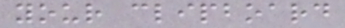your clipboard
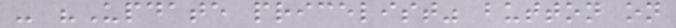- "Update pricelist" button on
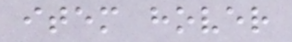item hover
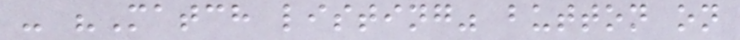- "Match listing" button on
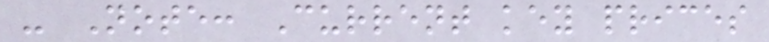- Note: Current key prices
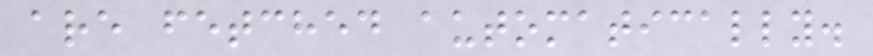are fetched automatically.
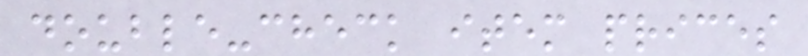double-check item prices
